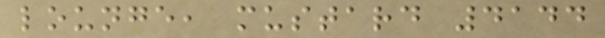lounge, mustard 4144
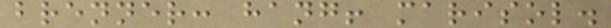brenner: hang! marisol.
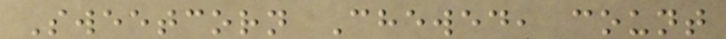Sweetcorn Chewed, count
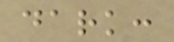dark:
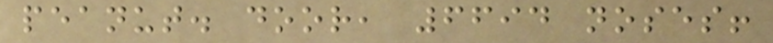peanut. door, 6694 noses!
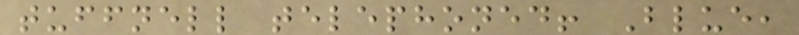tuffnell telephoned! Blue,
